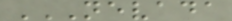NEVADA
